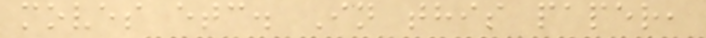moves etc. In this paper,
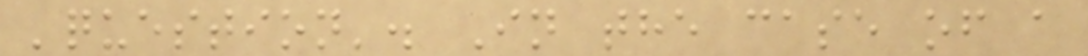'question'. In the case of a
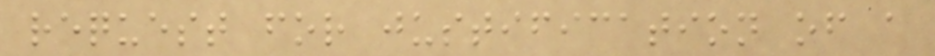request for justification of a
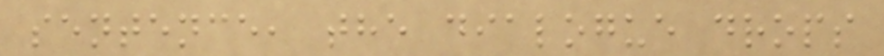sentence, the dialogue drops
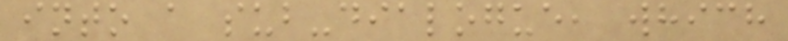into a sub-dialogue, which
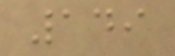149
